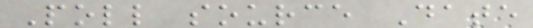Poll source Date
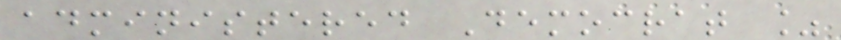administered Democrat %
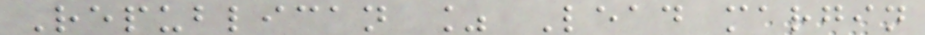Republican % Lead margin
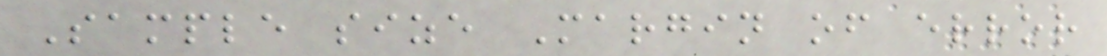Sample size Margin of error
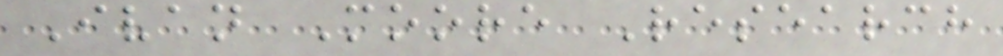Ivan Moore Research
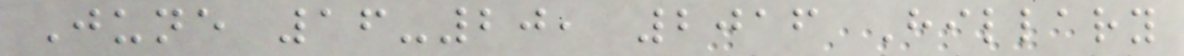June 16-20, 2016 Hillary
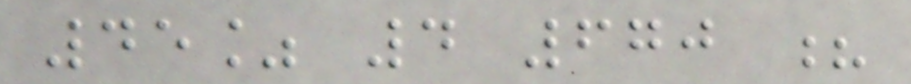45% 4 670 ?
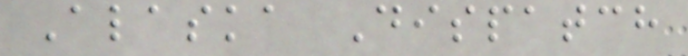Alaska Dispatch
